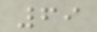69
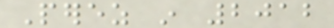Perez in 2012
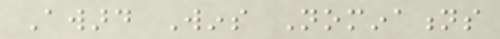Award Wins Nominations
